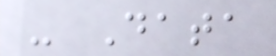- Data
